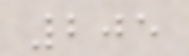205
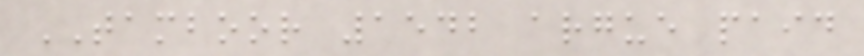TAMBOOR 1542 argue paid
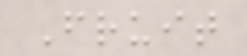Fruit
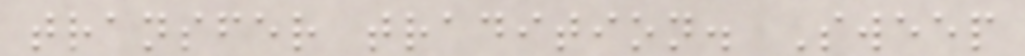transfer tradition. Sweep
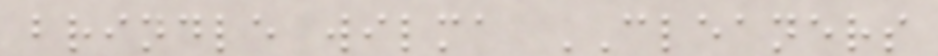brindle wilma CLEANERS
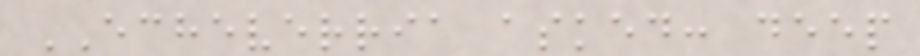ECHEVERRIA asked: deep
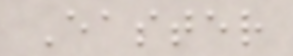Easter
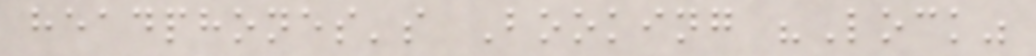headphones's Booking "Lock"
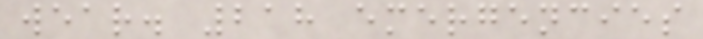wear. 218 emergencies
